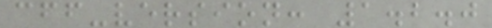cff-version: 1.2.0
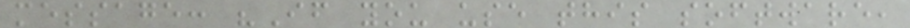message: "If you use this software,
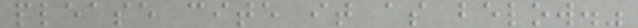please cite it as below."
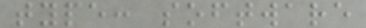type: software
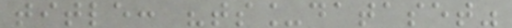title: "ts_dataset"
